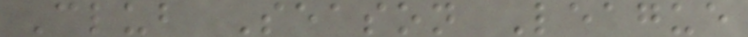Club Season League
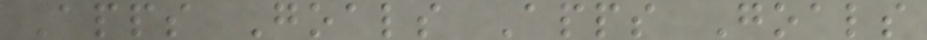Apps Goals Apps Goals
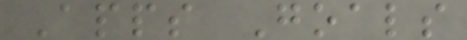Apps Goals
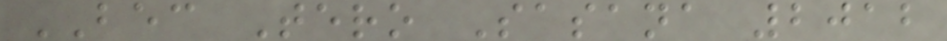BEC Tero Sasana 2012
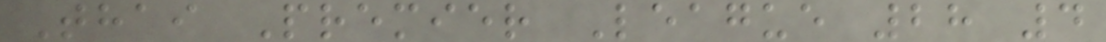Thai Premier League 28 4
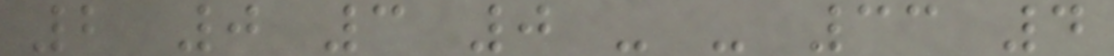2 0 3 0 - - 33 4
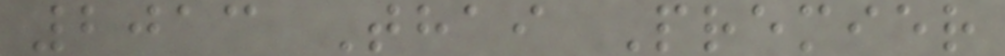2013 Thai Premier
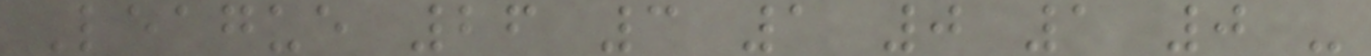League 26 3 1 0 1 0 -
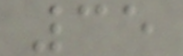35
